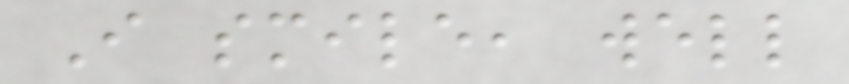I smile, well
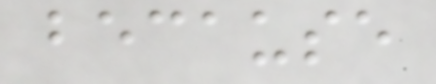because
